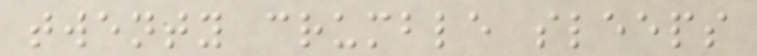twenty crumble sleeps
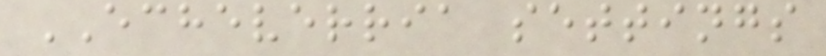ECHEVERRIA settings
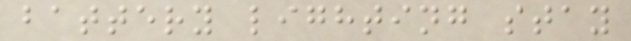battery lighting stay
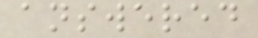answered
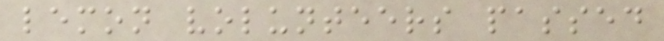lemon volunteers passed
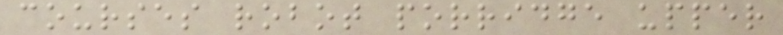courses robot porridge upper
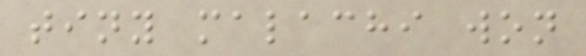tiny malachi won
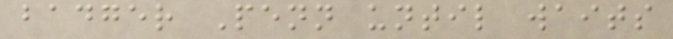badger Penn until waits
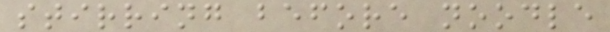stirring before noodle
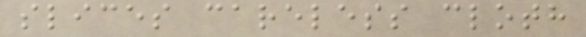slices careless cloth
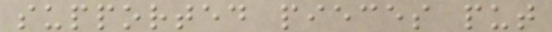supported pieces put
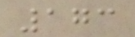173
